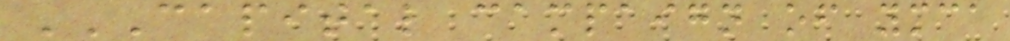CAPITAL CAMPAIGN OF YMCA
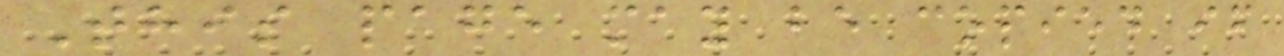This page may be copied if
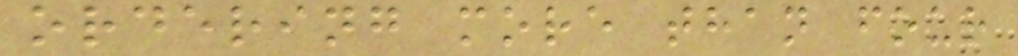ordering more than four
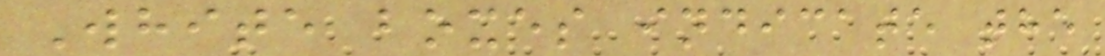White boxes indicate the
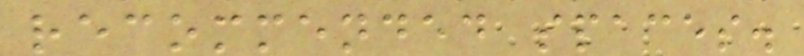recommended spaces.
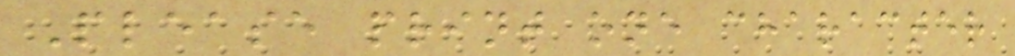Please print one character
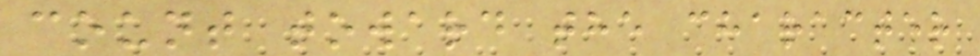count toward the character
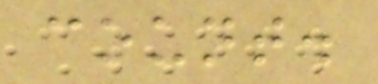count.
